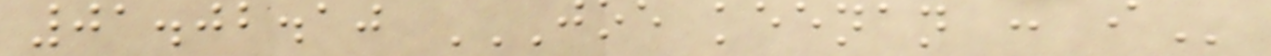01.02.10 JOE KEENAN : I
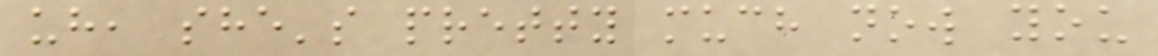uh, she's pretty much now you
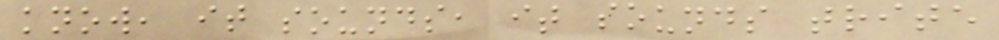know, it sounds, it sounds trite
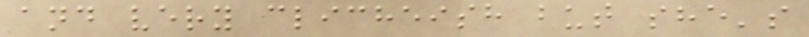and very clicheish but she's
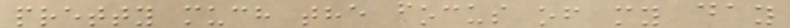pretty much the focus of my day
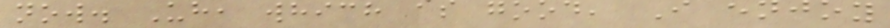now. Uh, which is good, I enjoy
